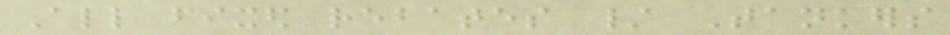All fixed rebates / Tankers
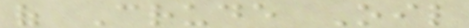of Crude Oil
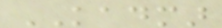KADMAR
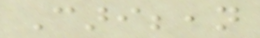Caribbean
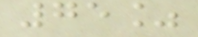75%
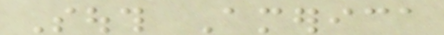South America
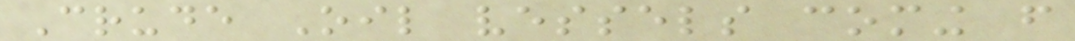Crude Oil vessels coming from
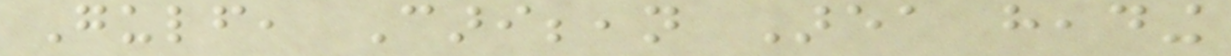Gulf, Caribbean Area heading
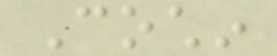Cochin
